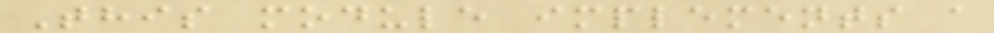This module implements a
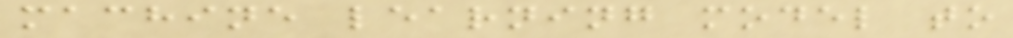machine learning model to
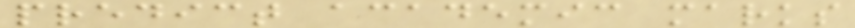predict academic marks
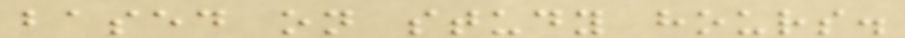based on study hours.
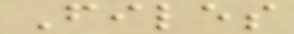Files
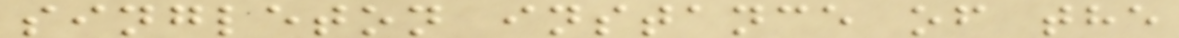singleton instance of the
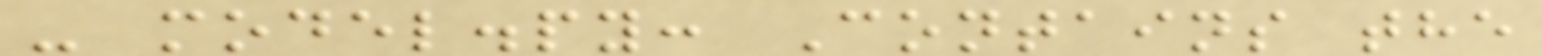- model.py: Contains the
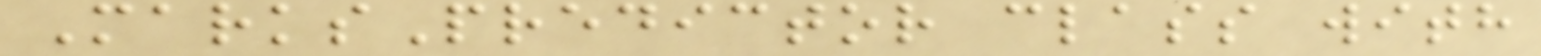MarksPredictor class with
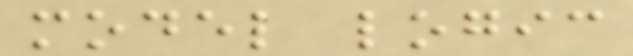model logic
